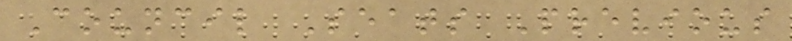Council Seats Previous
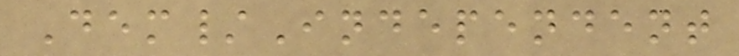Dem/Independent
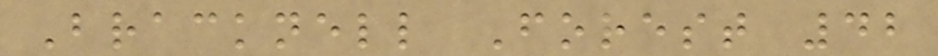Bracknell Forest 42
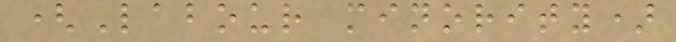(Labour minority)
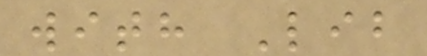with Lib
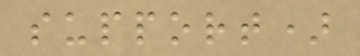support)
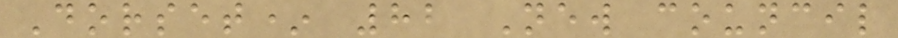Dorset* 82 New council
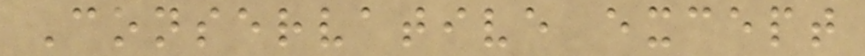Conservative except
